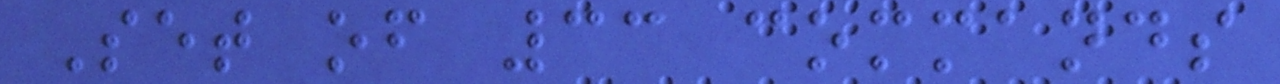Set of 33 commands
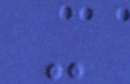-
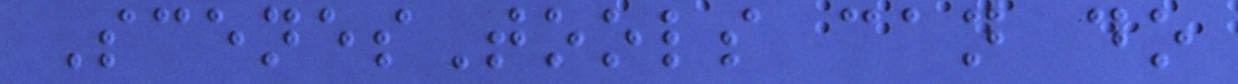ScenesTools can do
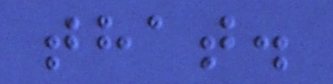that.
